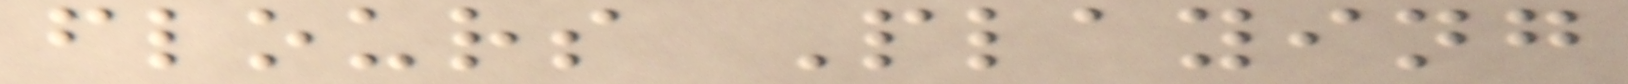flours Playing
